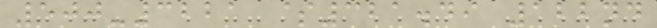500-3221 $321.49 122nd
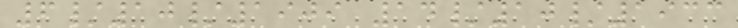6/10/1909 14/10/1933
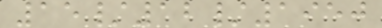15/12/1950
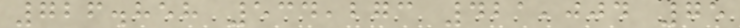726.858 534,273 421,004 75
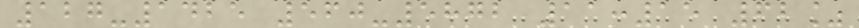127-1425 560-5872 11:15 62%
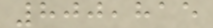800,815
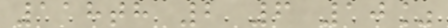118th 2 6 10%
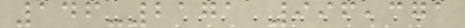146-2171 996,371
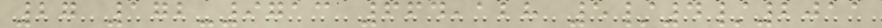27 172-9713 664,128 5/4/2011
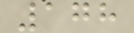178
